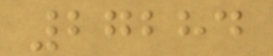27284
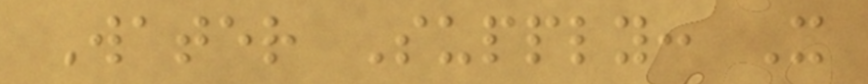Water Supply: X
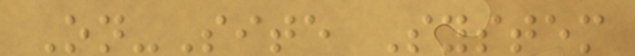On-Site System
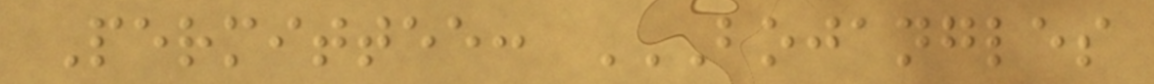Permittee: BOJANGLES
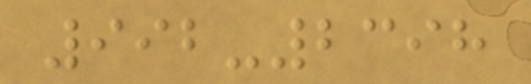992-2398
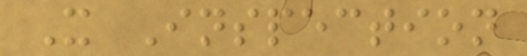X Inspection
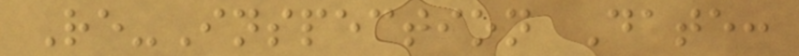Re-Inspection Date:
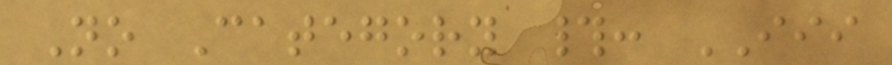No Category #: III
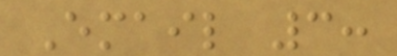Email 3:
